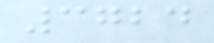3724
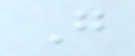G
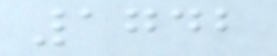1742
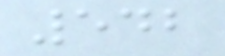542
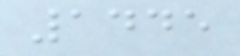1445
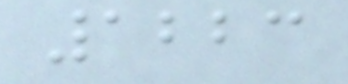1223
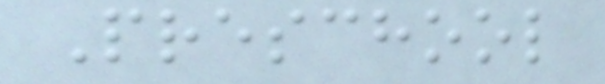Preschool
